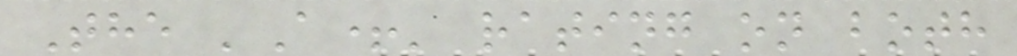The 'A+' rating on both
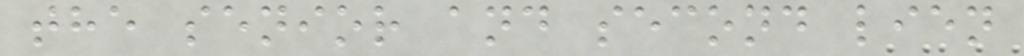the senior and second lien
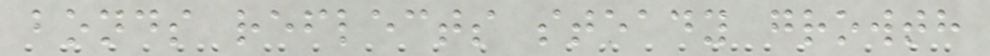bonds reflects steady growth
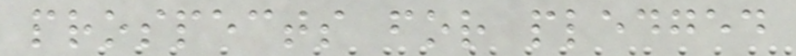prospects for pledged
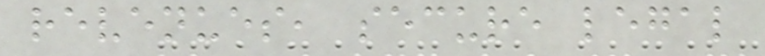revenues, secure legal
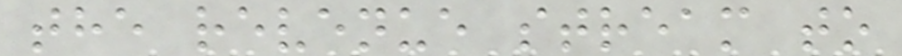the revenue stream to
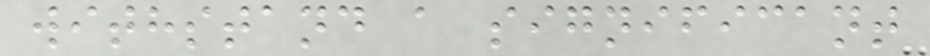withstand a significant
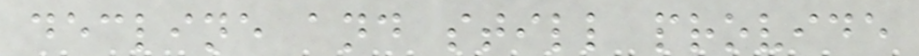decline and still provide
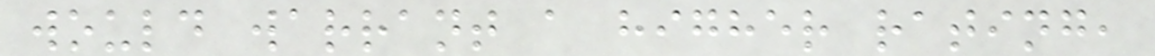would warrant a higher rating,
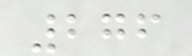276
